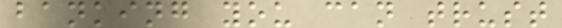banking you can trust
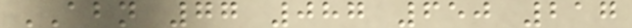ABN 77 087 650 217
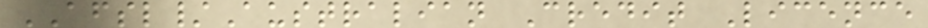AFSL/Australian Credit Licence
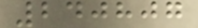240807
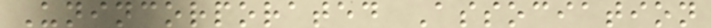Unincorporated Association
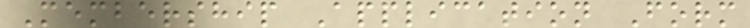Membership Application Form
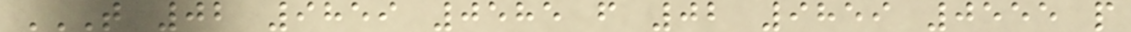T 02 9859 0585 F 02 9859 0555 P
